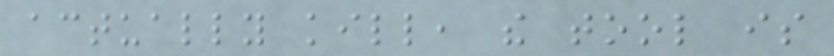actually kill, the tool is
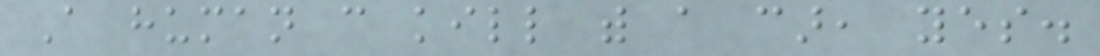A human can kill with a car, yes.
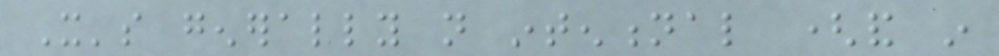It's generally not intentional (and in
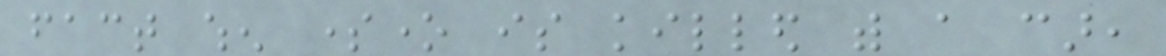fact when someone is killed with a car,
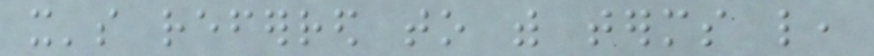it's referred to with terms like,
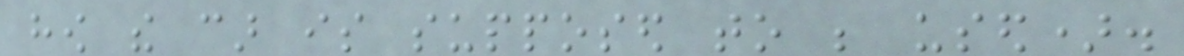how the car is supposed to be used).
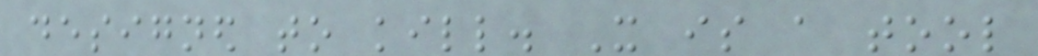designed to kill. It is a tool
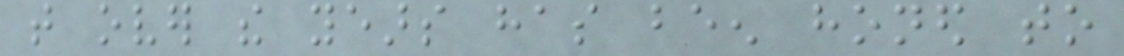that over the years has been honed to
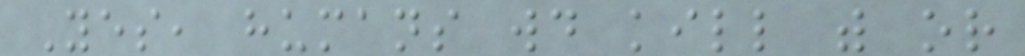Yes, humans would kill with or
